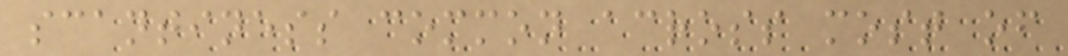scantiness common across most of
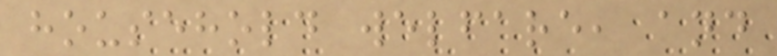household welfare, and
